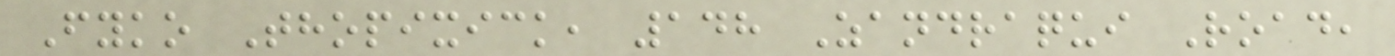Fyko Thopixick, 148 Zandraqui Road,
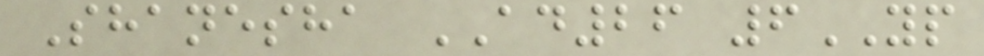Shanesha AD26 6YP
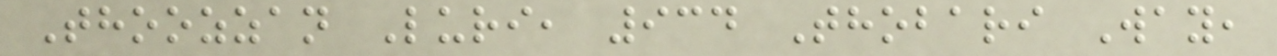Thoozzan Luri, 934 Thobari Way,
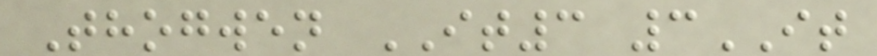Thogwen IT3 3IT
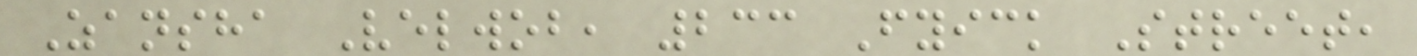Zansha Velwob, 233 Fyick Street,
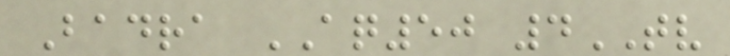Badra AQ50 4TV
